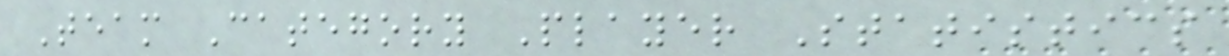Team Category Player Statistics
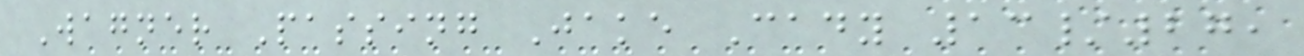Wagner Passing Jake Cady 13/27,
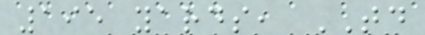195 yards, TD
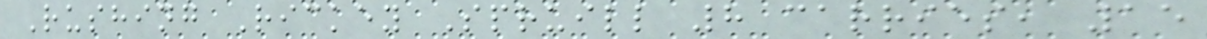Rushing Rickey Spruill 8 carries, 15
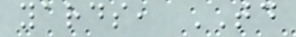yards, TD
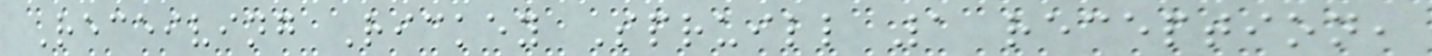Receiving Rickey Spruill 1 reception,
